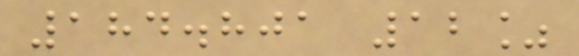184.801 12%
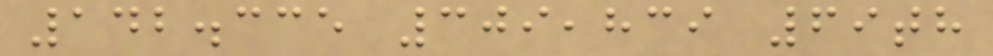142.335 309,839 69th
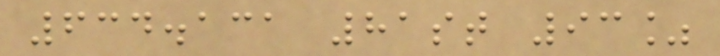634.131 81st 93%
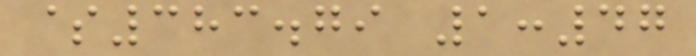$383.79 1:47
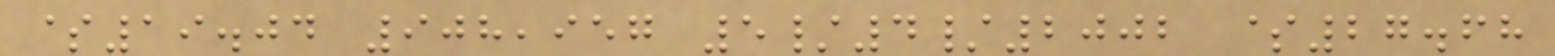$19.04 908,957 5/4/2002 $27.68
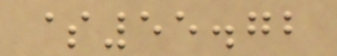$55.72
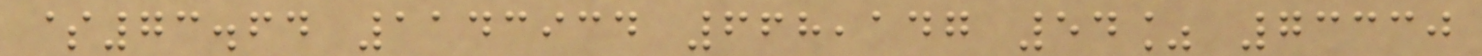$73.64 1143934 668,147 54% 73330
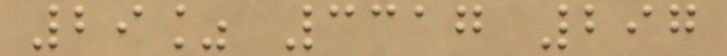29% 3317 297
